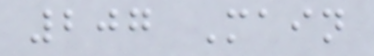207 Main
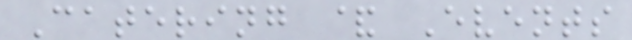Catering & Events
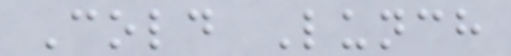Cold Lunch
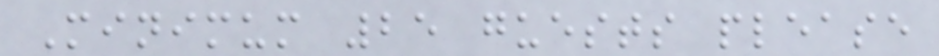Minimum 25 guests please
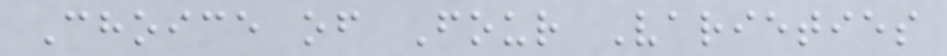Choice of Four Varieties
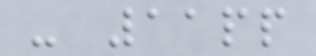- 11pp
